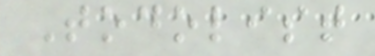Todolist
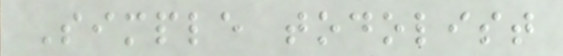Simple todolist
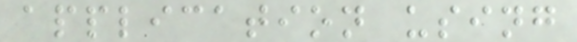application using
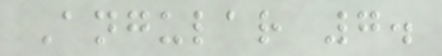Angular 7.
